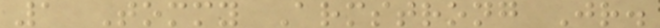1 Tommy Armstrong Jr.
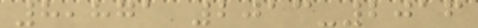8,871 2013-2016
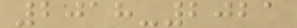2018-2021
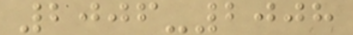2006-2008
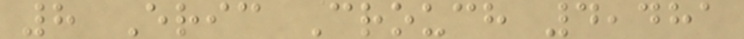8 Eric Crouch 4,481
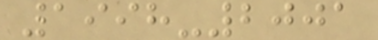1998-2001
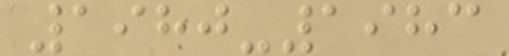1980-1983
